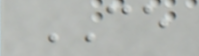CE
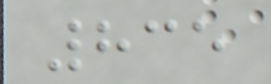835
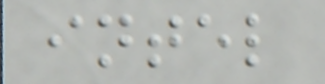intel
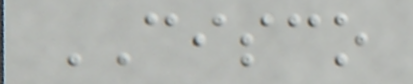CISCO
